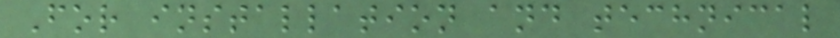For installation and technical
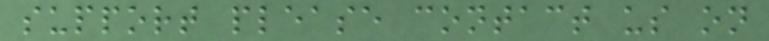support please contact us on
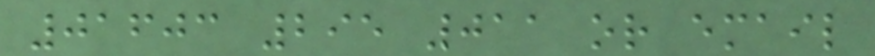01603 295 011 or email
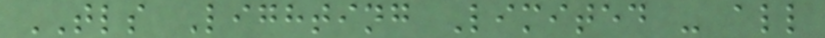TLS Lighting Limited - all
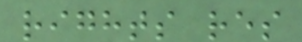rights res
